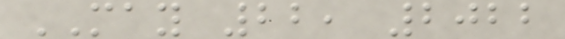MAY 22, 2022
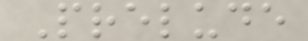Prelude
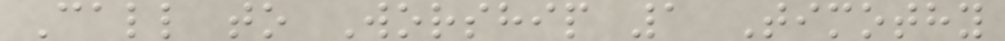Call to Worship 1 Timothy
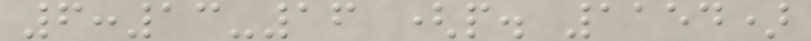6:13-16 (p. 1154)
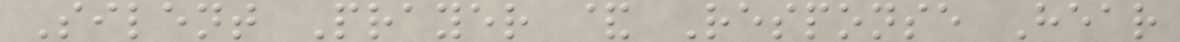Silent Prayer & Response Hear
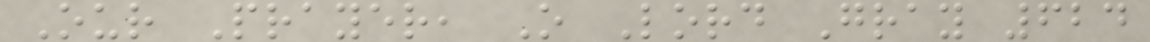Our Prayer, O Lord Gray 624
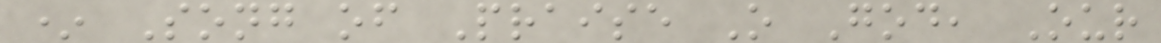* Song of Praise O God, Our
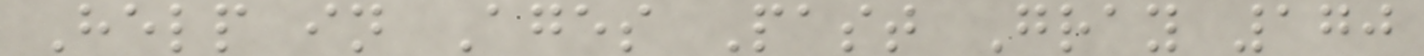Help in Ages Past Gray 170
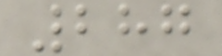287
